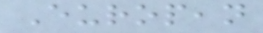European
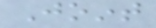Joint
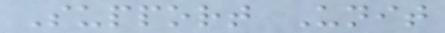Support Unit
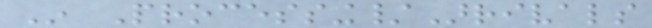In Processing/Arrivals
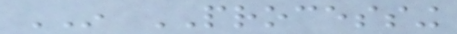IN PROCESSING
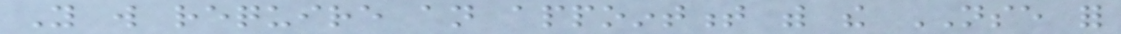You will require an appointment with the NSE for
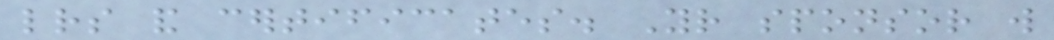letters and certificates. Your sponsor will
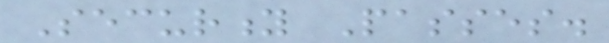Security Passes.
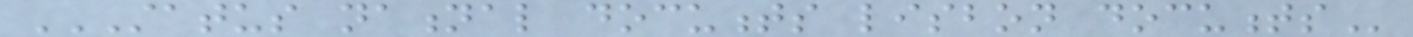STATUS NATIONAL DOCUMENTS LISBON DOCUMENTS
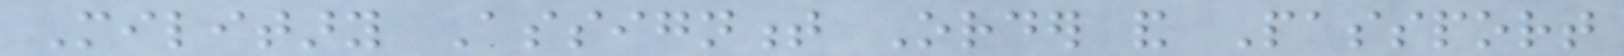Military Assignment Order and Passport
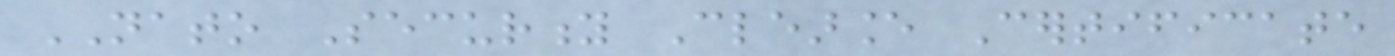NATO Security Clearance Certificate
